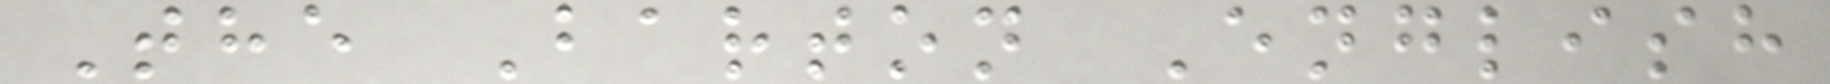The Barton English
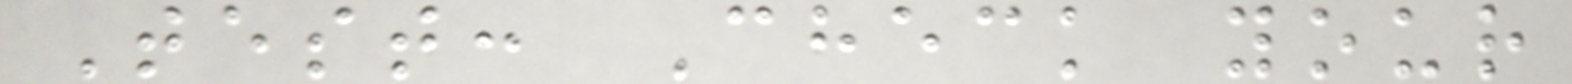Test: Check your
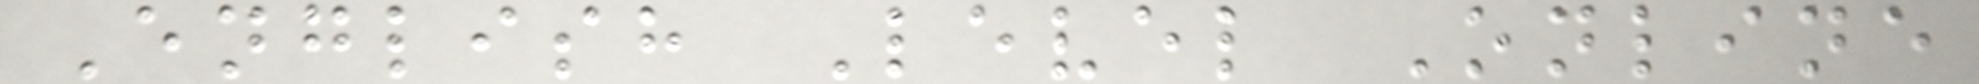English Level Online
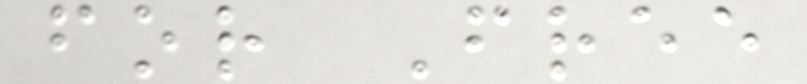for Free
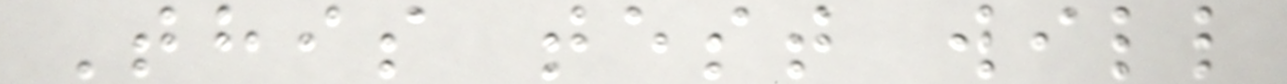This test will
